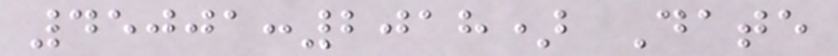45001:2018) Date
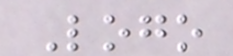Logo
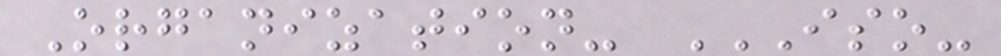Organization- ISO-
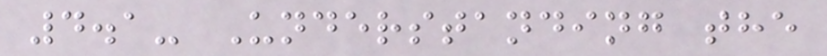4.1- Understanding the
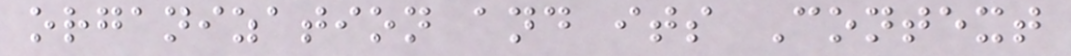organization and its Context
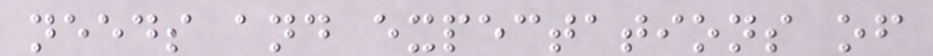needs and expectations of
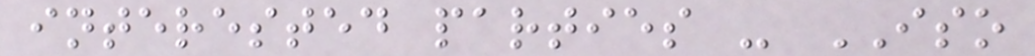interested parties - ISO
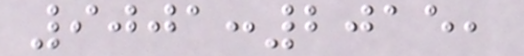9001:2015,
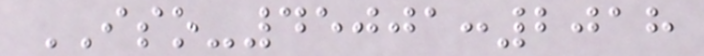ISO-45001:2018
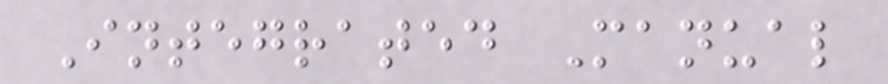Integrated Manual
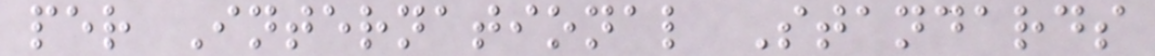per International Standards
